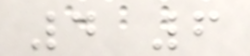4 6
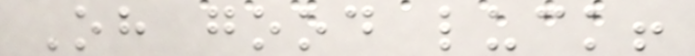Oh good luck!
